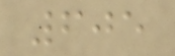605
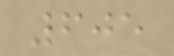605
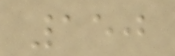150
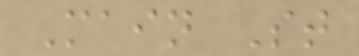Main St
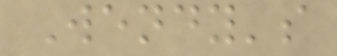Wendy's
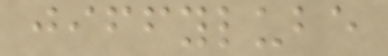jiffylube
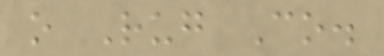o Rug Co.
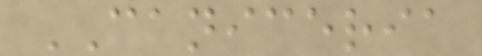CANICERIA
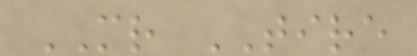MR TIRE
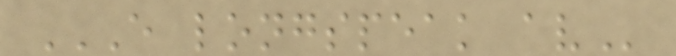E LONGSPEAK AV
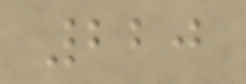220
